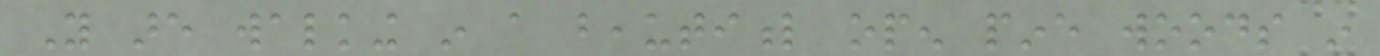You are walking in a beautiful open pine woods in
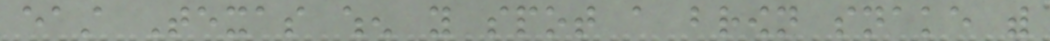east Texas when you spot a brown snake with
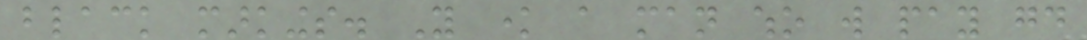black markings. You know a man who will pay good
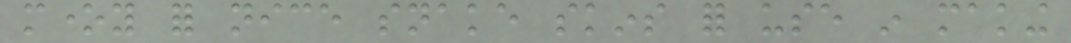money for nice snake skins for use in making
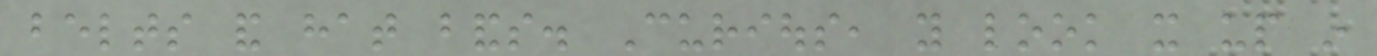belts and hat bands. Curious, you look it up in
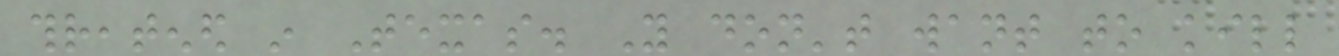threatened in Texas. You don't want to kill
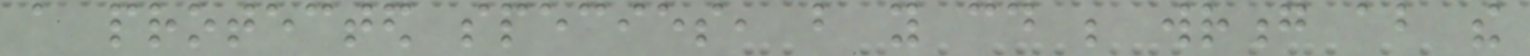a protected species, but you could be wrong about the
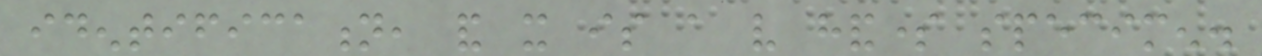identification, and it is a very handsome specimen.
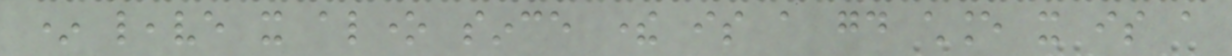* leave it alone since there is a good chance it is a
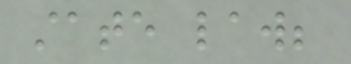state law;
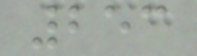253
